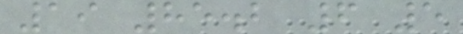19 85.2 6 5
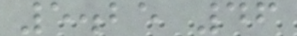5.25 46
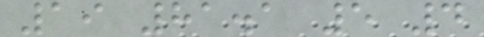19 81.1 5 4
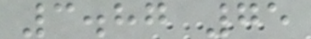3.87 75
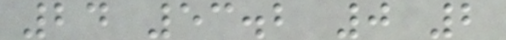24 53.2 0 2
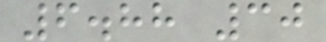6.88 30
